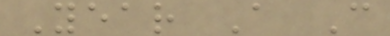Year A C
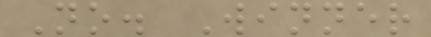No. Winner
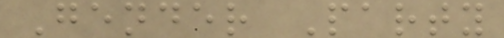Gender Party
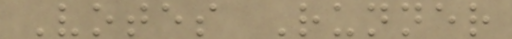Votes Runner
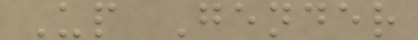Up Gender
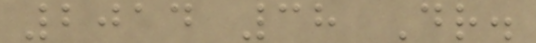2014 38 Dr.
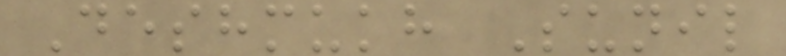Deshmukh Sunil
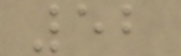52
